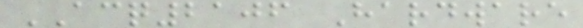ACQ2106 Hardware
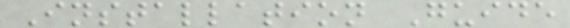Installation Guide
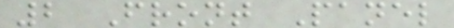2 Front Panel
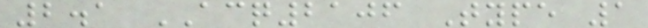2.1 ACQ2106 Type 1
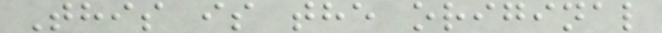This is the original
